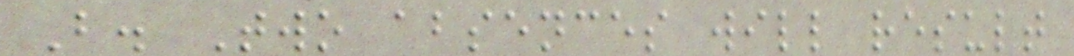B. Two absences will result
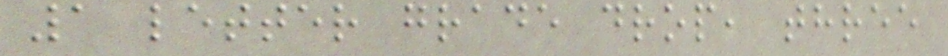1 letter grade drop, three
